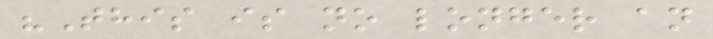"This is no longer an
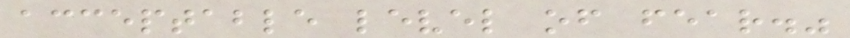acceptable level of fear."
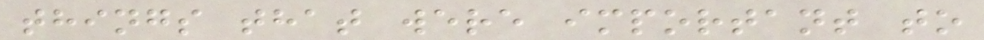things that were important to
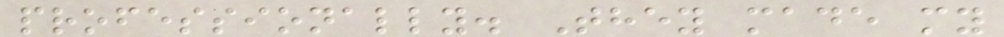professionally. They made my
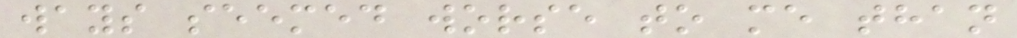ways seemed worse to me than
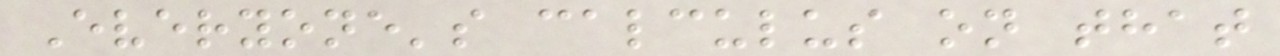Everyone's calculus on that
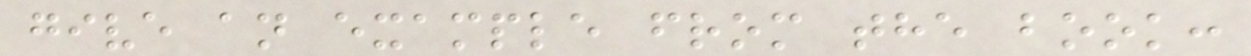give an example from the book:
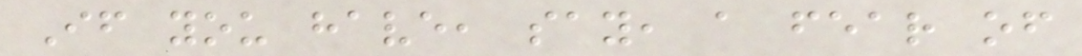If you have, say, a fear of
